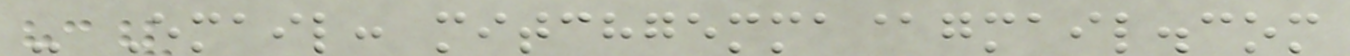- Email: mitchgemma@gmail.com
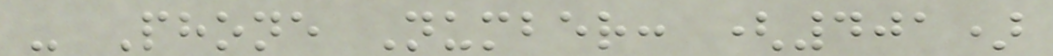- Phone Number: (401)
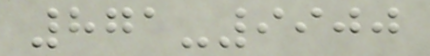871-9900
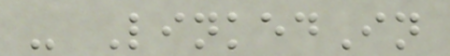- LinkedIn
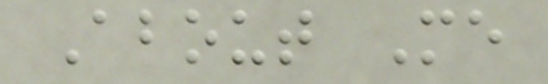About Me
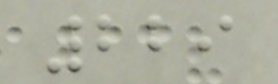229
